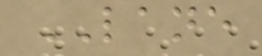LANE
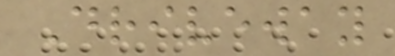Driveway
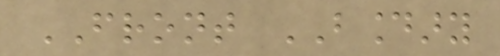FRONT BOUNDARY
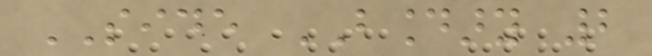SIDE BOUNDARY 2
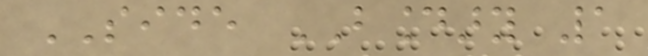SIDE BOUNDARY 1
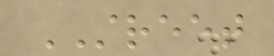STREET
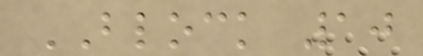BLOCK 10
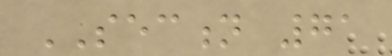SECTION 71
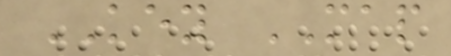KEY MAP
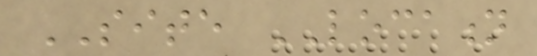SITE LOCATION
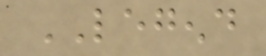LEGEND
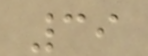39
